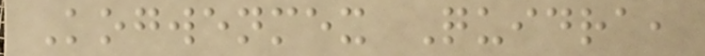Kogwenmex Quidra,
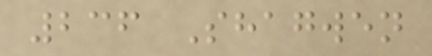236 Shagwen
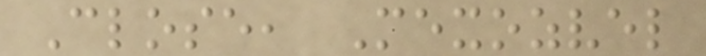Close, Mexozvel
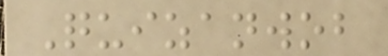Quizanwob
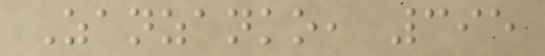Zanzanko, 395
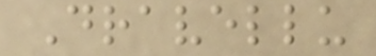Dravellu
